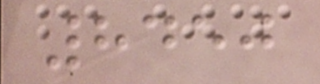8450
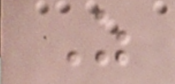Z
